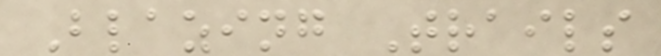Blazing Trails
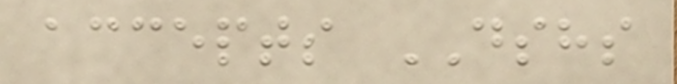accepts DSHS
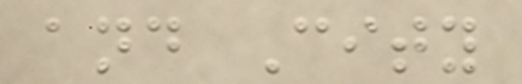and City
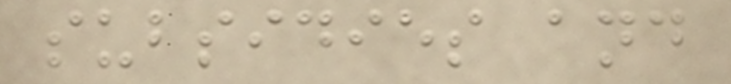subsidies and
